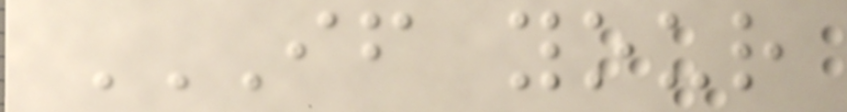IF YOUR
